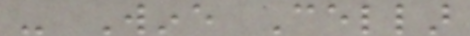- Wine Cellar
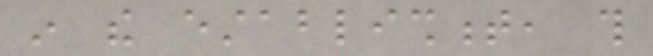in the establishment, this
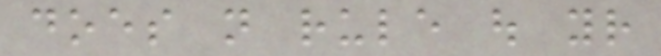does not rule out your
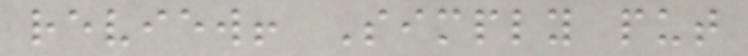review! Simply put
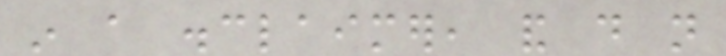in a disclaimer, and do not
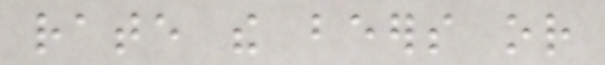rate the beers or
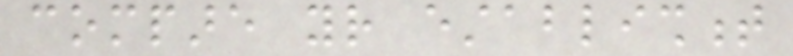compare your establishment
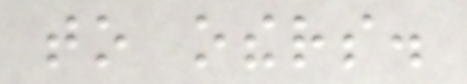to others.
